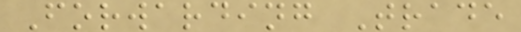Forwarding Trade
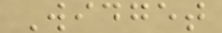Widget
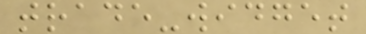trade-widget
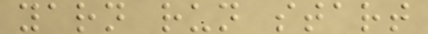yarn run start
